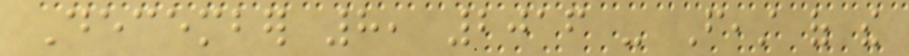December 8, 2016 - Feast of the
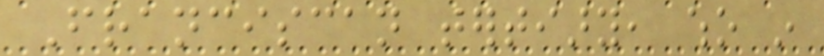Franciscan tertiary, who in
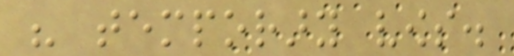his temporary vows.
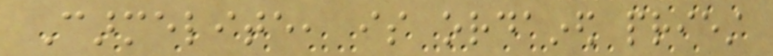Carmelite, is ordained priest
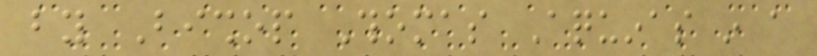by Bishop Thomas Aquinas in a
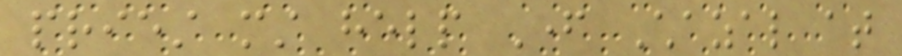priest must help Father Chazal at
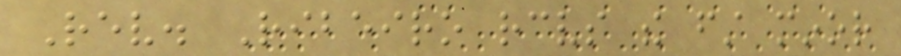Rev. Ribeiro receives the first minor
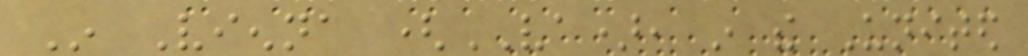In Vienna (VA), in the United
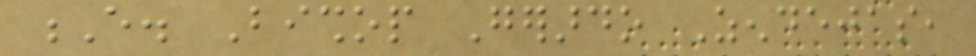E. Bishop Gerardo Zendejas,
